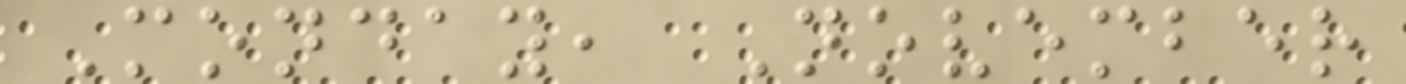Monday, November
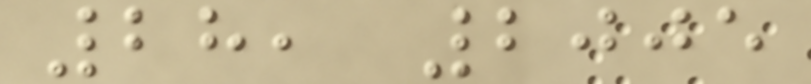28, 2005
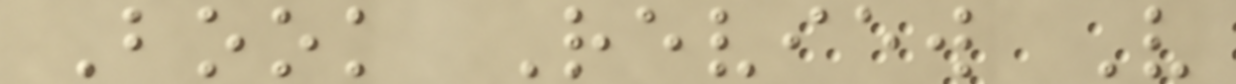Book Review V
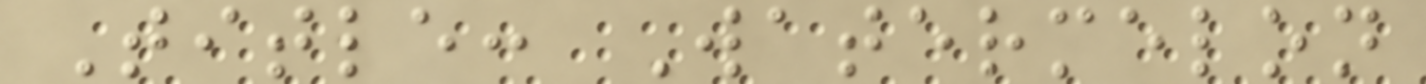Title: Watermelon
